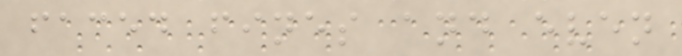faced fines and even
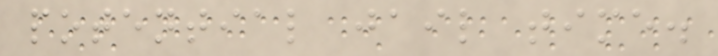potential jail time.
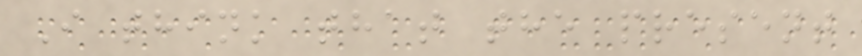I think that the present
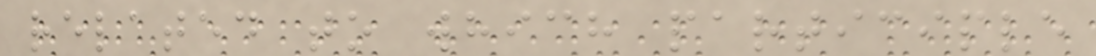related to which participle
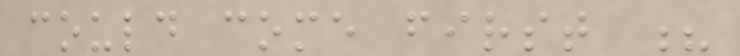could come first ?
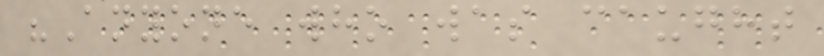"Anyone who was caught
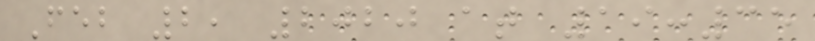Feb 2, 2020 at 19:35
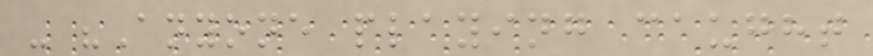- "Anyone playing caught
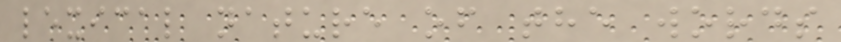lexical nature of the words
